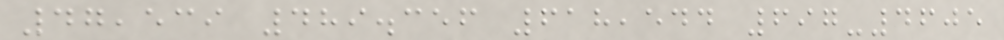47,539 489.356 618,544 697-4605
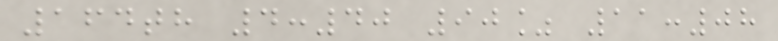164th 4:40 90% 11:08
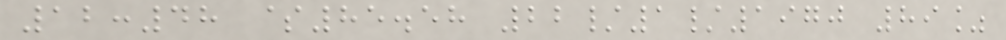12:48 $85.58 22/1/1970 89%
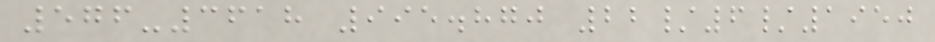576-3618 995.870 22/6/1950
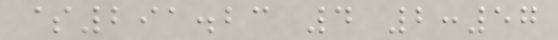$291.23 4 2:57
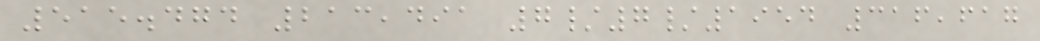515.474 213,491 7/7/1954 316,617
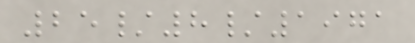25/8/1971
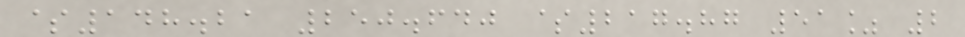$148.21 250.640 $217.87 51% 2
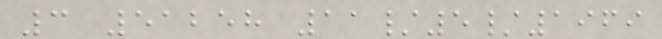3 51258 11/5/1969
